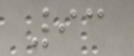93
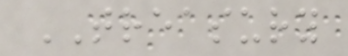TREASURY
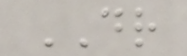DR
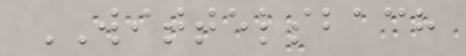WITTELSBACH
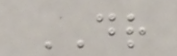DR
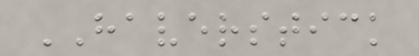HAVERSTICK
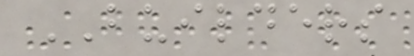BUILDERS
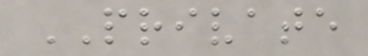PRIVATE
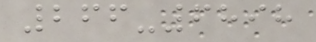266-6898
